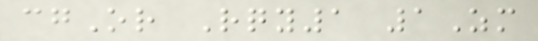cgOr Rqy1 1Zm
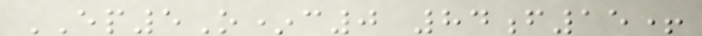EP5O*c0 84f15+
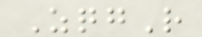ZqgR
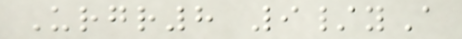Urgr8 9/yA
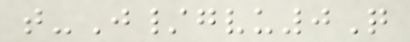t-J/gvu0Q
